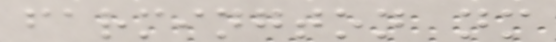farmington nm
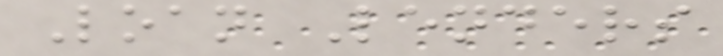Loan Lenders
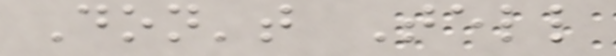Don't Tell
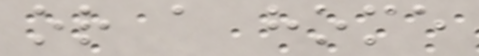or a home
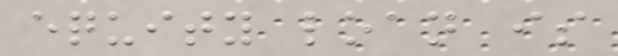equity loan is
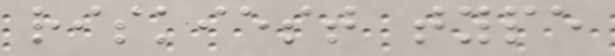riskiest type
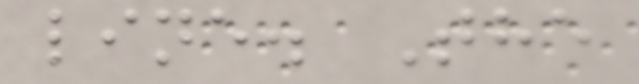line. The
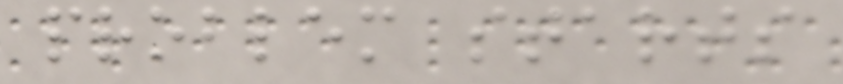problem starts
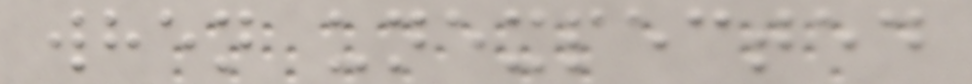when unexpected
